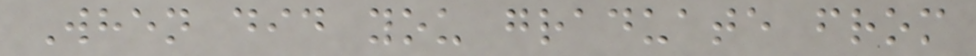When did you graduate from
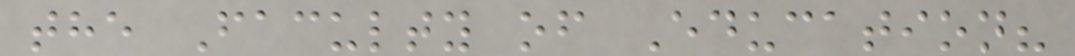the Faculty of Education?
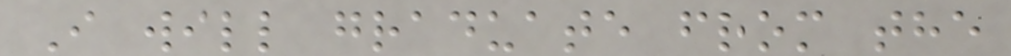I will graduate from the
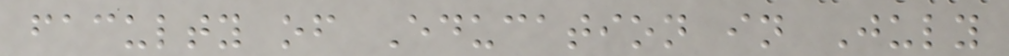faculty of Education in July
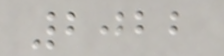2022
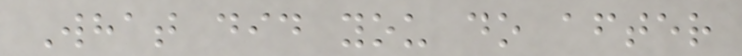What did you do after
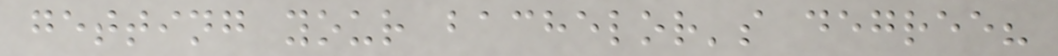getting your bachelor's degree?
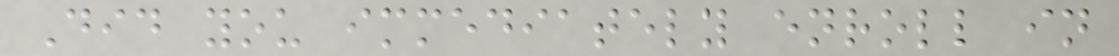Did you immediately enroll in
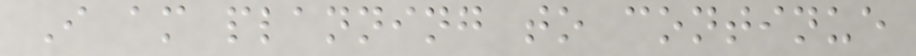I am planning to continue
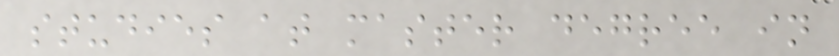studies at master degree in
